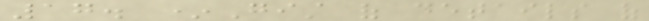17. *Gist of details of
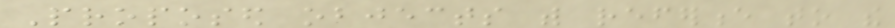Proposed objects with reference to the
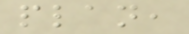plan,
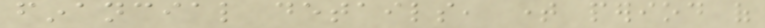financial details, time period of
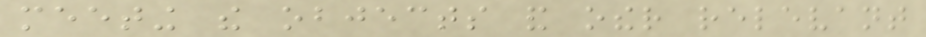meeting the objects and other relevant
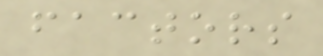factors
